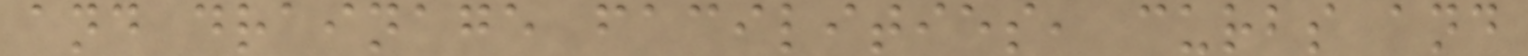and drainage facilities, curbs and
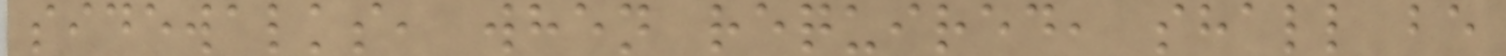sidewalks, when required, shall be
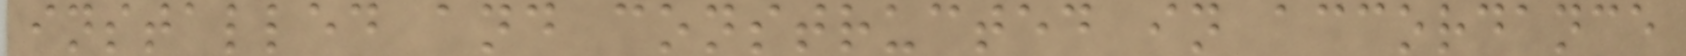installed and constructed in accordance
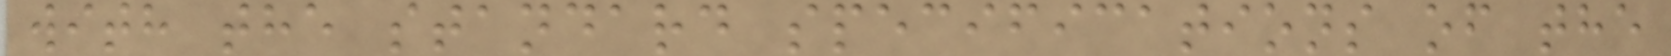with the standard specifications of the
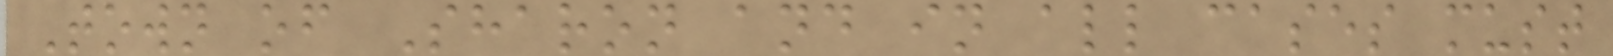Town of Sharon and in all cases must
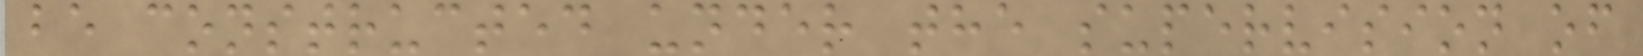be constructed under the supervision of
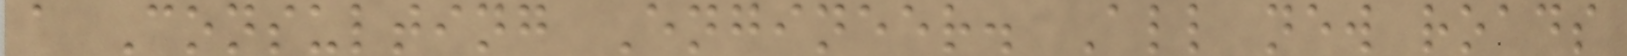a Consulting Engineer. All new roads
